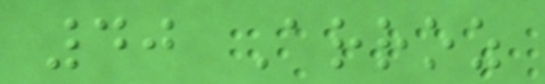40 Arroz
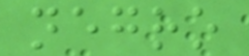negro
